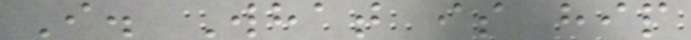I. What is hip
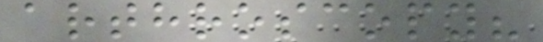arthroscopy?
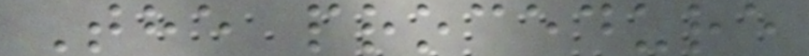The procedure
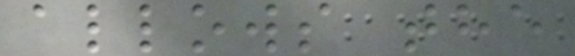allows the
